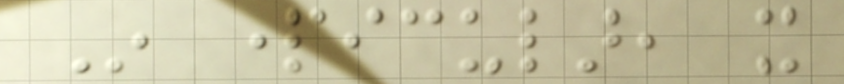In particular, it
